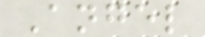Angel
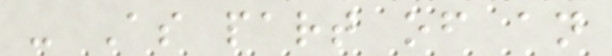- As part of an
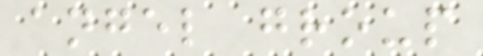angel group
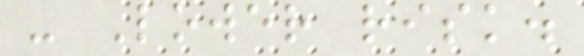- Lower risk.
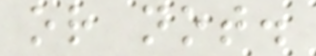or not.
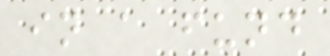in a fund
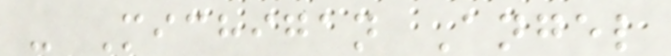- Michigan Angel
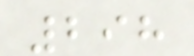298
